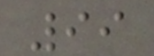99
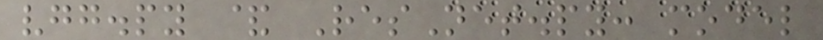vgg.py & ResNet.py: model
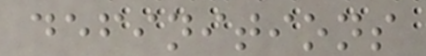definitions
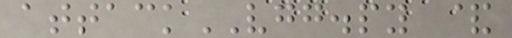attackVGG.py &
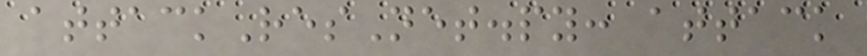attackResNet.py: attack
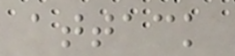attack
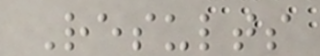Results
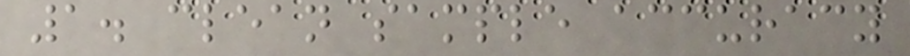1. clean sample accuracy
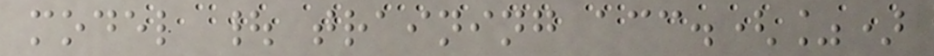model | training acc.(%)
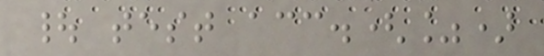| test acc.(%)
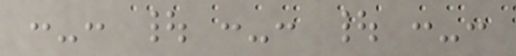:-: | :-: | :-:
